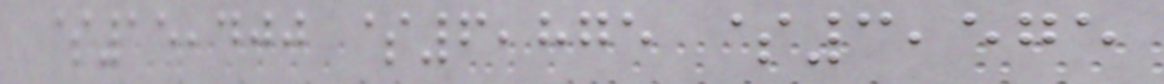$15,400 $6,875 $3,575
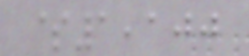$1,100
